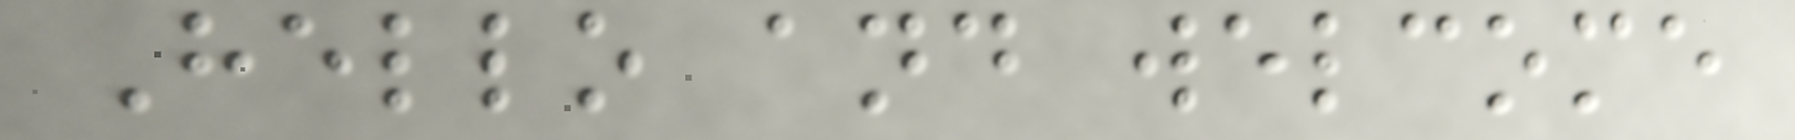Hello and welcome
